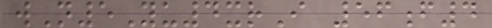wN5Yu4xrI 56f4
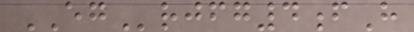EGrjfg4fH
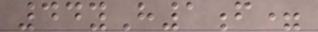44yH1f=
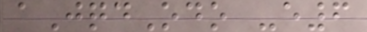aJqdOdo -e6
